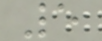5
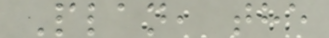Plan, the
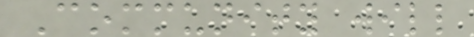Community will
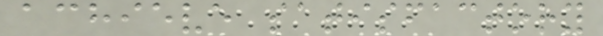achieve satisfactory
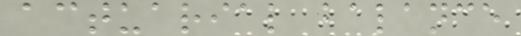actuarial balance
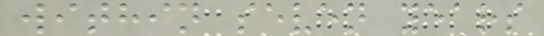within seven years
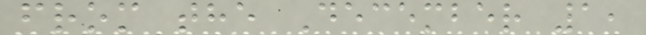from the December 1,
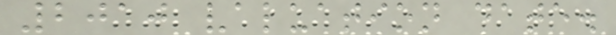2010 valuation date.
